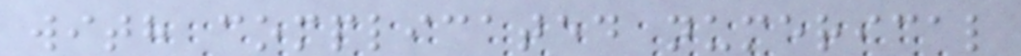with complicated numerical
